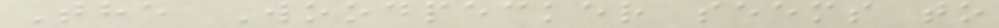The Woodpecker seems to
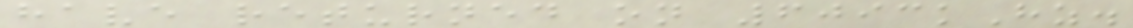have returned on 6093kHz.
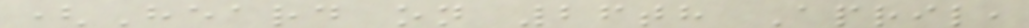(Heard on 26th April,
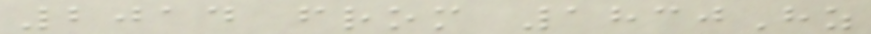2014 from 1830Hz
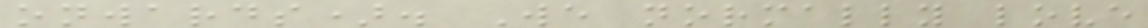onwards). We normally love
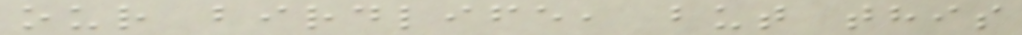our birdlife, but this
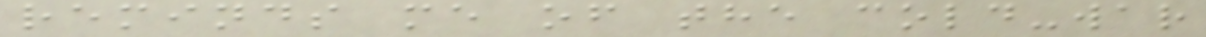reminds me of the cold-war
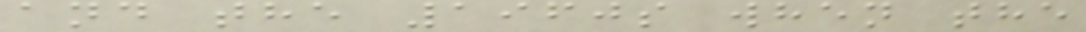and the 1960s when the
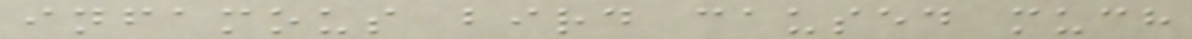infamous bird caused much
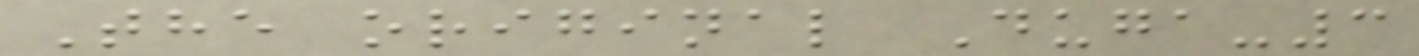The original Duga-3
